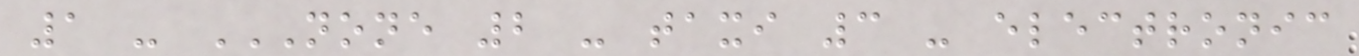1 - NONE 2 - TAXI 3 - ELECTRONIC
